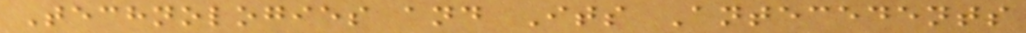Technologies and Its Antecedents
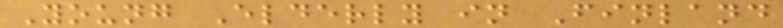Young Elderly in Finland
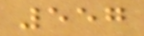557
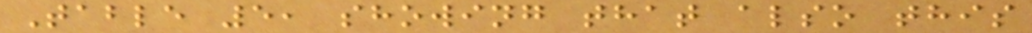Table 5, showing that also this
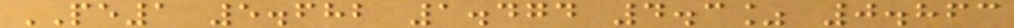PE1 5.682 1.474 4.3% 0.863
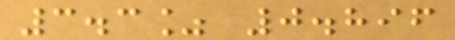3.3% 0.896
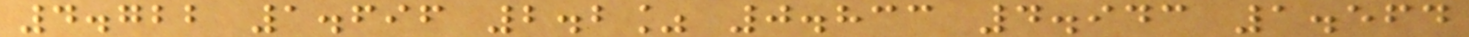4.722 1.696 2.2% 0.833 4.943 1.564
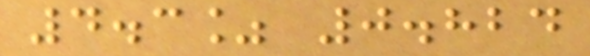4.3% 0.824
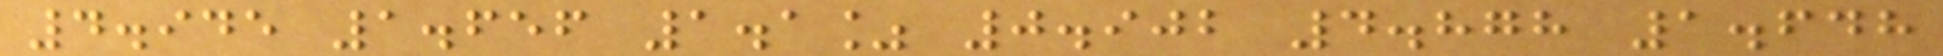4.945 1.656 1.1% 0.902 4.878 1.648
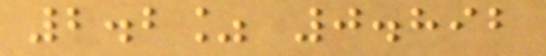2.2% 0.892
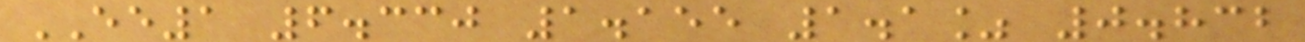EE1 6.330 1.155 1.1% 0.832
